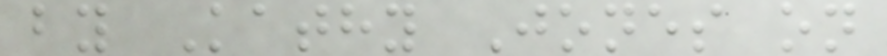by Kathy Jones on
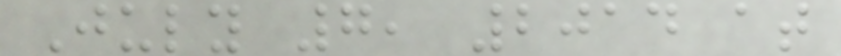July 7, 2014 at
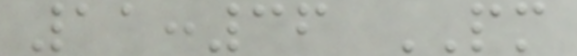11:36 PM
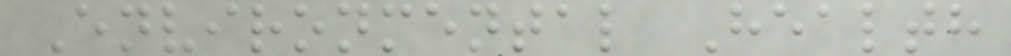Environmental Health
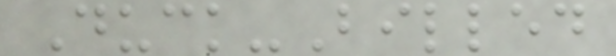Duck-Billed
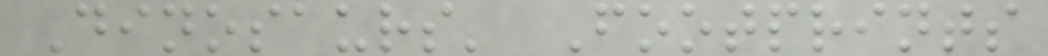Dinosaurs' Footprints
